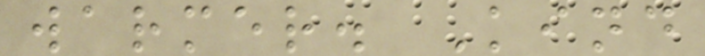warmer. Kind
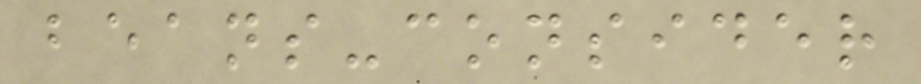beans-consider
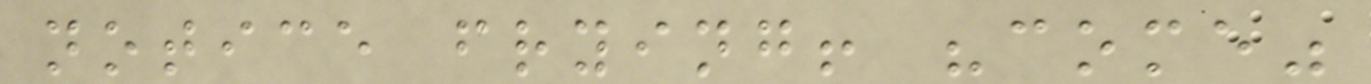notice frying! "come"
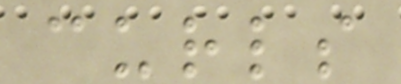curls
